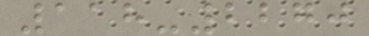118-2270
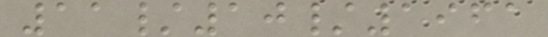11/10/1961
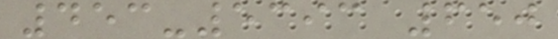453-5393 650
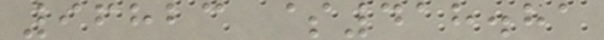96823 $418.81
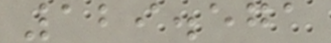129.571
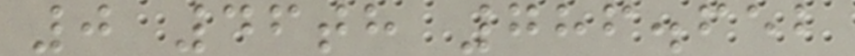0 46th 786.652
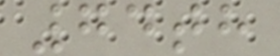74th
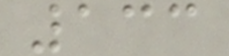133
